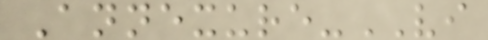Annexure-VI
